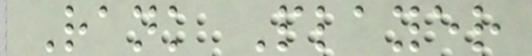Rank Player
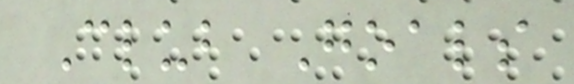Club Goals
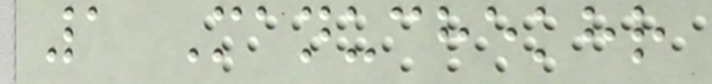1 Manuchekhr
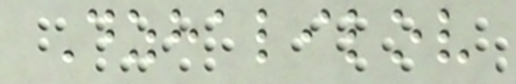Dzhalilov
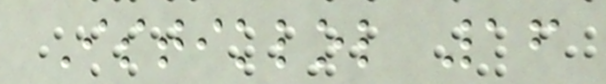Istiklol 16
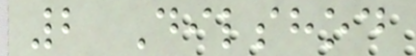2 Dilshod
